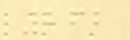262
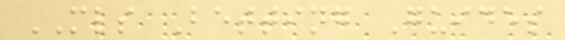MLS Betting Guides
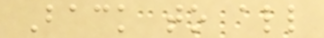Back to all
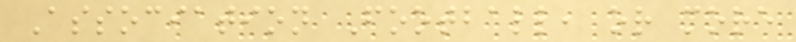Association Football, or more
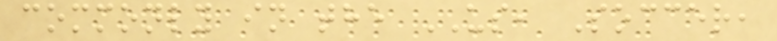commonly in the US, Soccer,
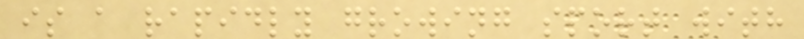is a rapidly growing sport with
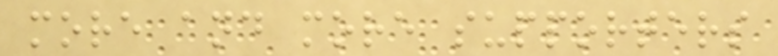more and more supporters
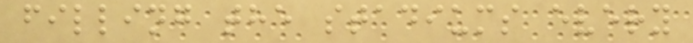filling the stadiums every
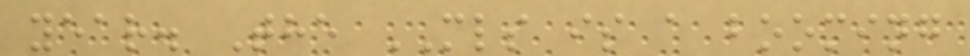year. The MLS is a booming
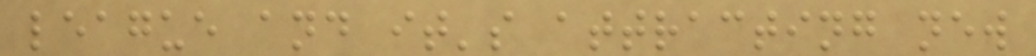league and it's attracting new
